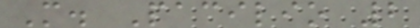M. Pacilio 2
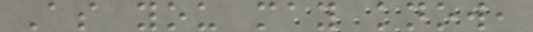As you may know,
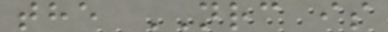the NRC is
